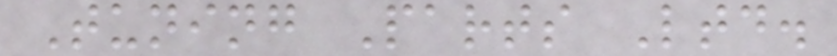Tuning Parts Ltd.
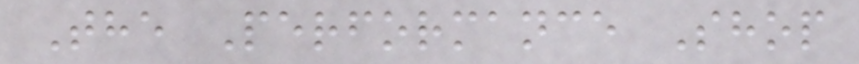The Performance Shop
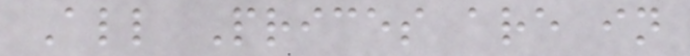All Prices are in
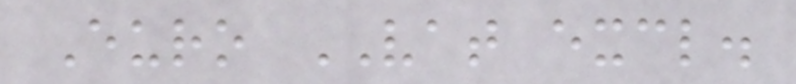Euro VAT excl.
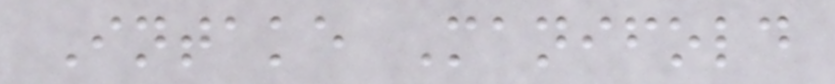Intake Manifold
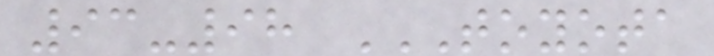93-98 TOYOTA
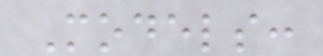Models:
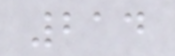214
